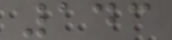143
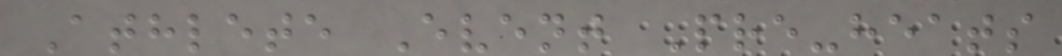Athlete Event Pre-heats
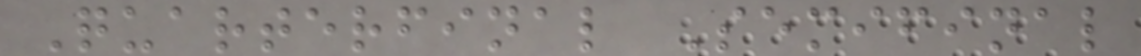Quarterfinal Semifinal
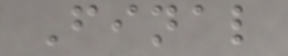Final
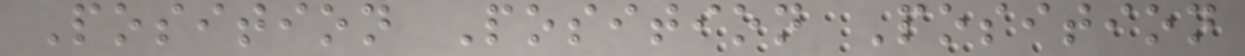Position Position Position
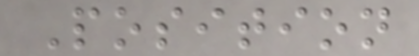Position
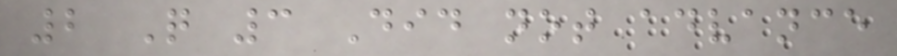2 Q 3 Did not advance
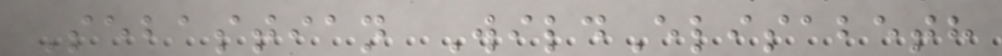Sebastian WildElisabeth
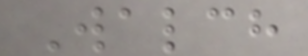Walch
